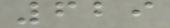629
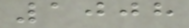1008
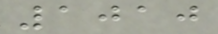1010
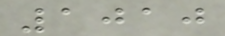1010
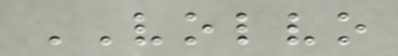VOLVO
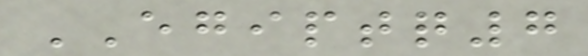EGIPTQ7
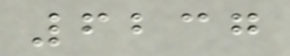6237
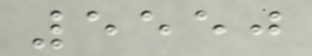5550
